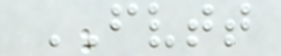FVTT
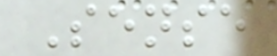Sense
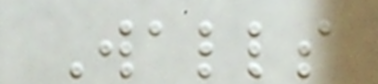Walls
